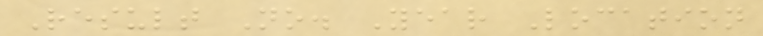Result No. Year Location
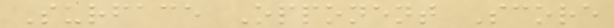Surface Opponent Score
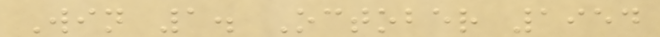Win 1. October 1954
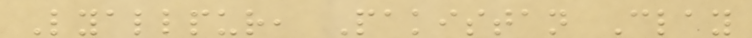Lyallpur, Pakistan Clay
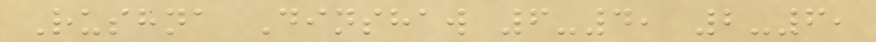Rushna Dinshaw 6-4, 2-6,
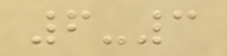6-3
